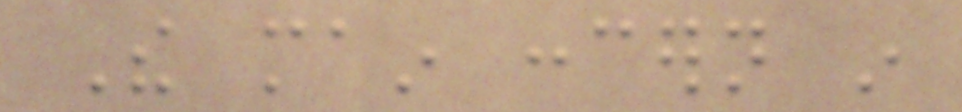The main concern in
